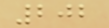202
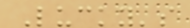Lucky's
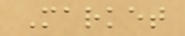Market
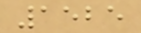1525
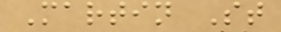Martin St
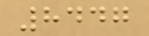8447
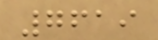7619
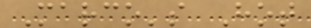Marco's Hot
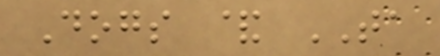Dogs & TA
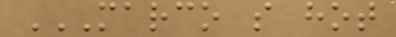MARCO S HOT
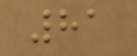81
